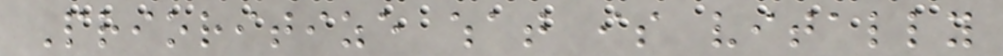Prioritize what is vitally
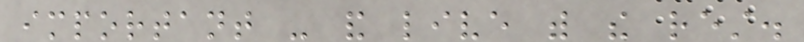important - and live with the rest.
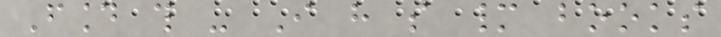Found this - I have so many books
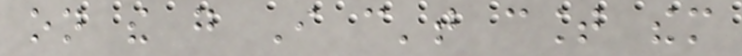on the go I can't count them
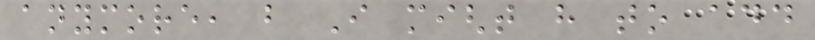anymore, but I might have to add
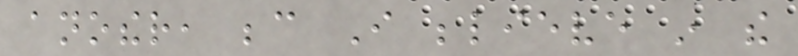another, because I believe in the
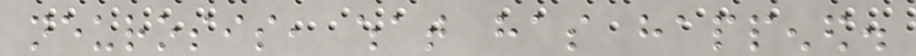neurosis, what has happened.
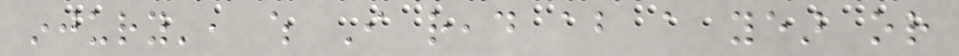injury', which I read about a year or
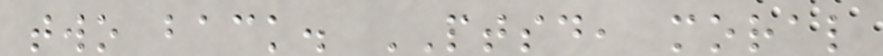two back. PTSD, moral
